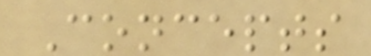Concepts
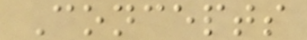Concepts
